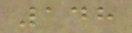148
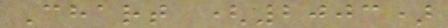Chart (2003)
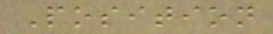Position
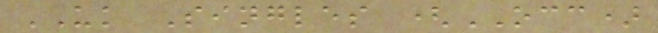UK Singles (OCC)
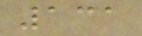131
